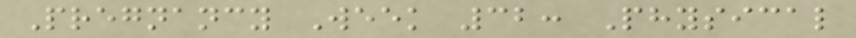Pregnancy Week 32: Physical
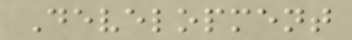Development
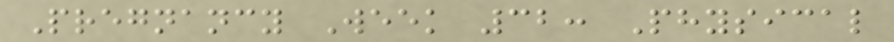Pregnancy Week 32: Physical
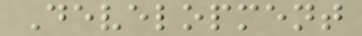Development
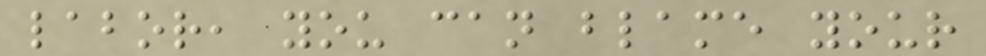labor, you can blame your
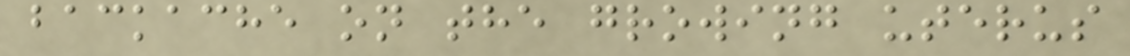backache on the growing uterus
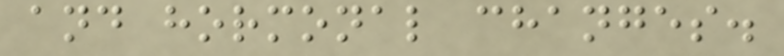and hormonal changes.
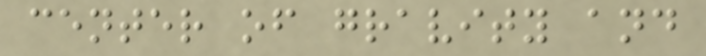center of gravity and
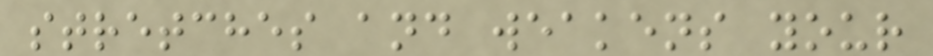stretches and weakens your
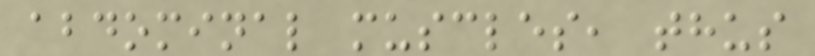abdominal muscles, thus
